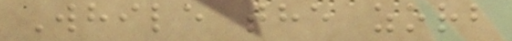While the zorb
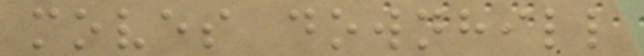moves downhill
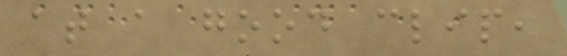at a good clip,
